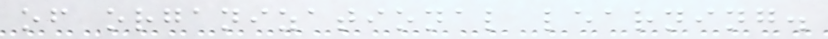of organizational learning.
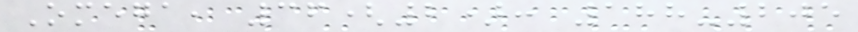Omega, 36(2): 188-205
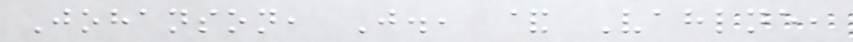Johanson, J., & Vahlne,
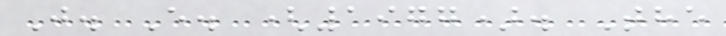J. E. (1977). The
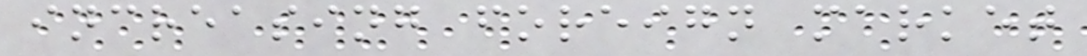increasing foreign market
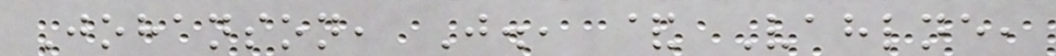Johanson, J., & Vahlne,
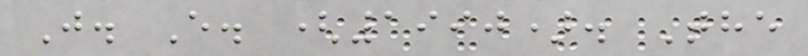J. E. (1990). The
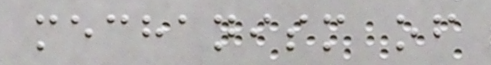mechanism of
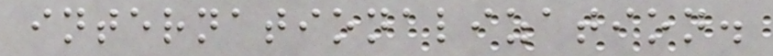internationalization.
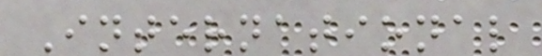International
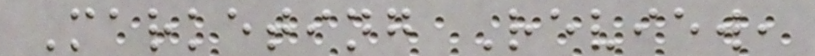Marketing Review,
